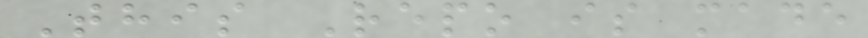This Repo is made
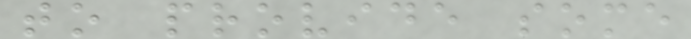to provide some
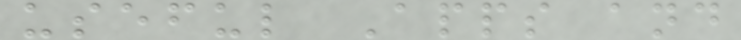useful Apps and
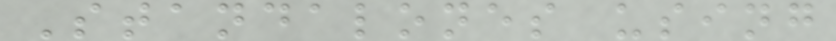Standalones using
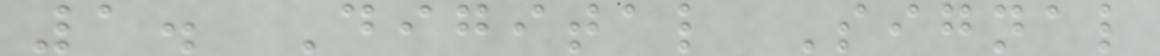1. Digital Signal
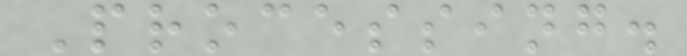Processing.
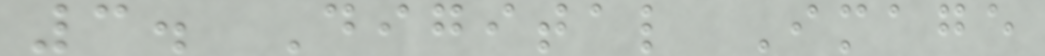3. Digital Image
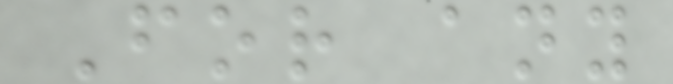For any
